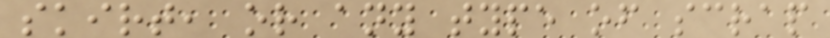skirt, or any type of scrap
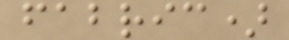fabric)
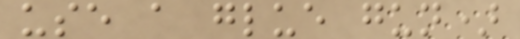use a glue gun)
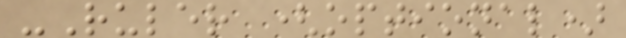-Ruler (optional)
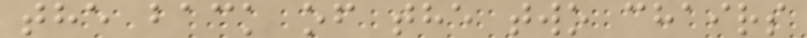the back of the two chairs
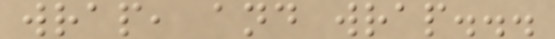wrap, and wrap...
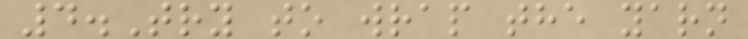4.Try to wrap the yarn
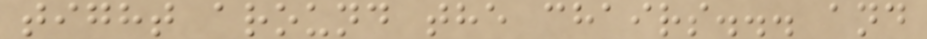tight around the chairs... and
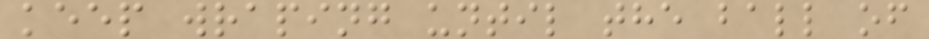keep wraping until the ball of
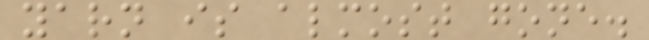yarn is almost gone.
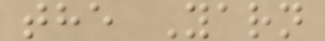the Yarn
